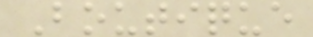Boutique
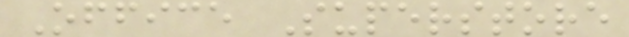Office Superstore
